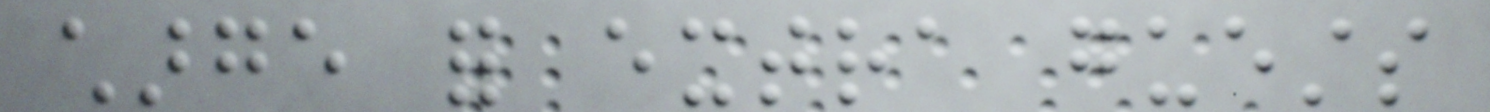charge for extra guests
